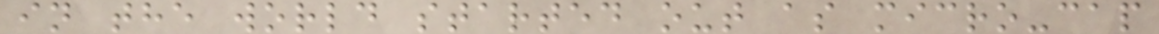in the world started out as micro-cap
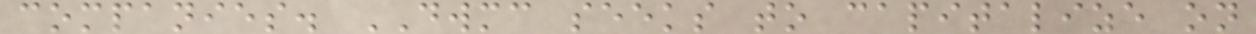companies. DWMC seeks to capitalize on
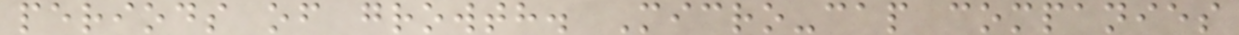periods of growth. Micro-cap companies
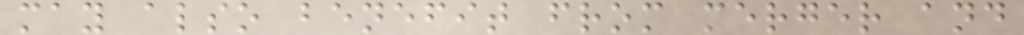may also benefit from merger and
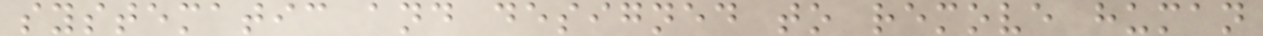systematic and designed to remove human
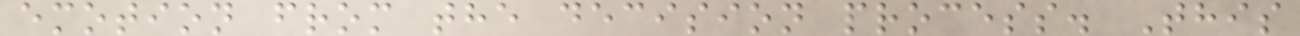emotion from the decision process. This
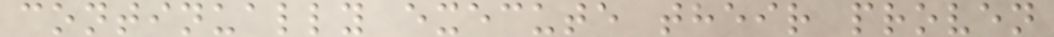continually execute their proven
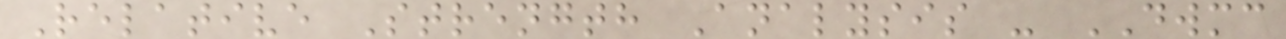Relative Strength Analysis - DWMC
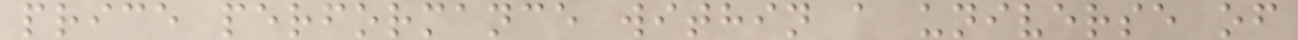price performance within a universe of
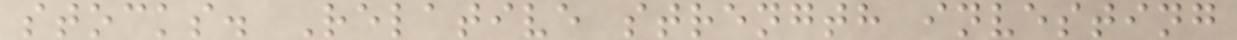stocks. Relative strength investing
